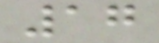17
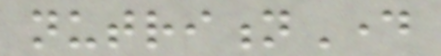nutritionDay
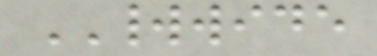WORLDWIDE
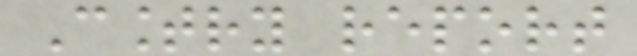Country report
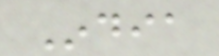India
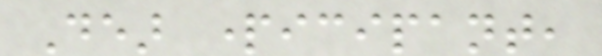Dear participant,
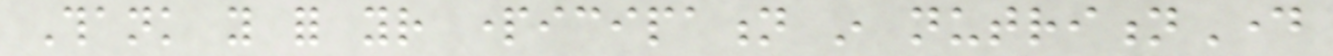Thank you for your participation in nutritionDay
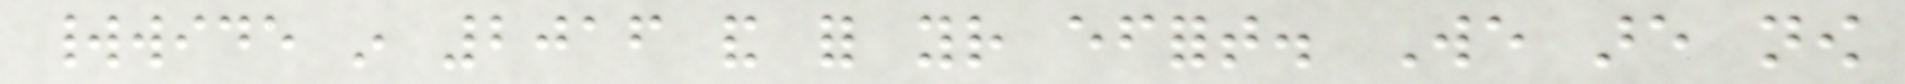worldwide in 2016 and for your effort. We are now
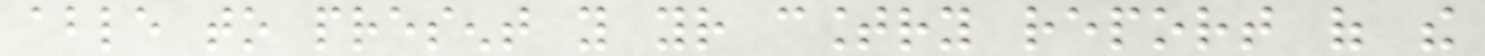able to present you your country report of the
